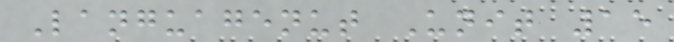Languagenut Unit 15
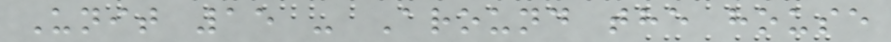Unit 15 - Around the house
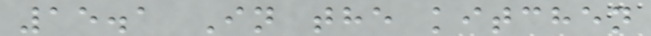15.1 In the kitchen
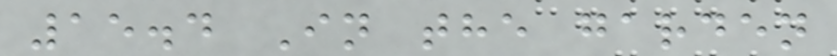15.4 In the garden
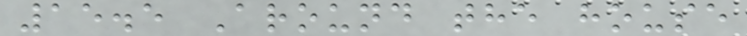15.5 Around the house
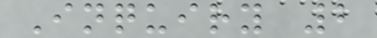Inquiry 2
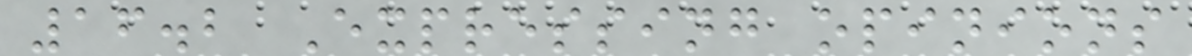16.2 Expressing opinions
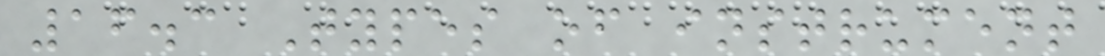16.3 Types of instrument
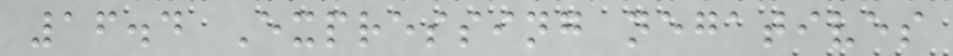16.4 Expressing negatives
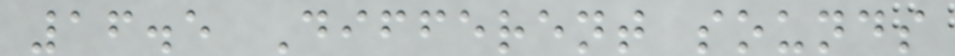16.5 Different sounds
